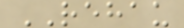REHAU
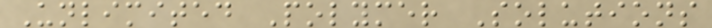Unlimited Polymer Solutions
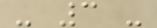- 3 -
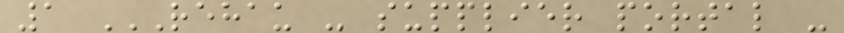1 REHAU - SUPPLIER PORTAL -
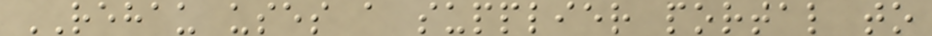REHAU uses a supplier portal to
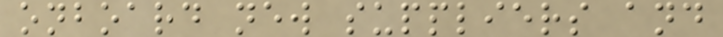onboard new suppliers and
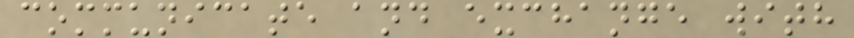communicate and exchange with
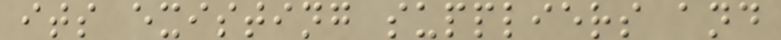its existing suppliers and
